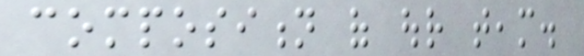composition of our team.
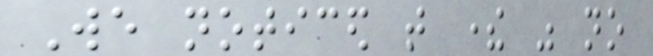We noticed that there was no
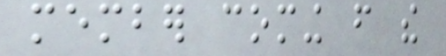member coming from the
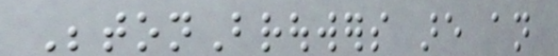BetonBrouwers are an
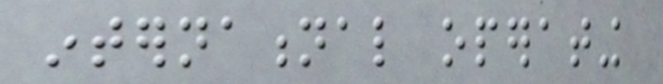international operating
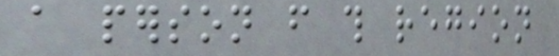a person from this region
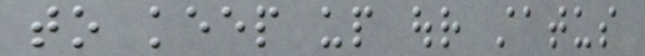to keep up our status
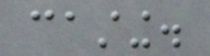casting.
